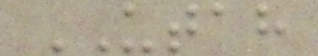UTAH
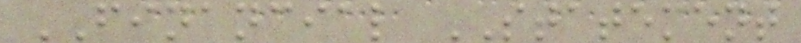FINANCIAL STATEMENT
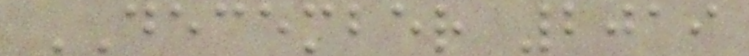DECEMBER 2019
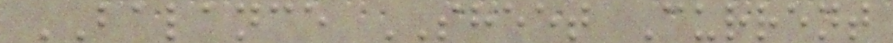BALANCE SHEET Current
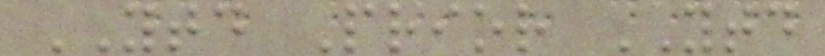YTD Prior YTD
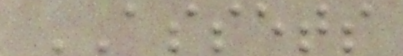ASSETS
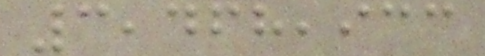3,468,933
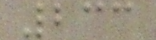233
